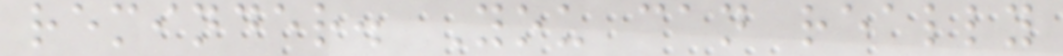reminder. You can really
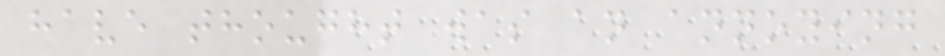have thought was an annoying
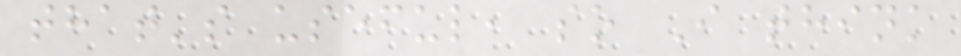that's useful, so I think
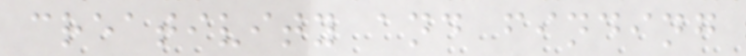creativity and finding
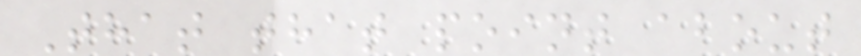That that point about
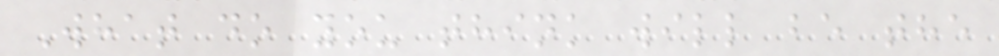What do you think will be the
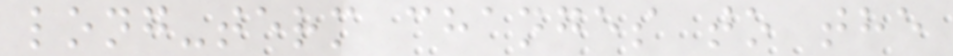long-term changes to the
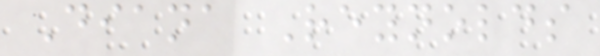Diana Reynolds
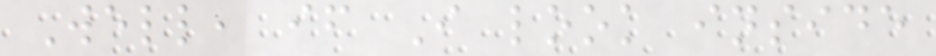Well, if I look inside
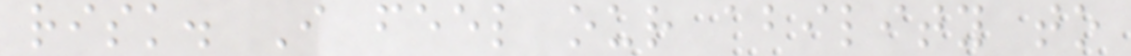risk. I feel our ability to
